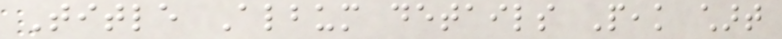Title Album details Peak chart
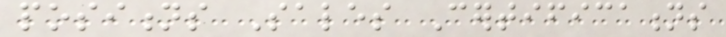positions Sales Certifications
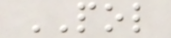POL
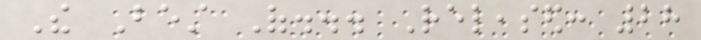The Best Of... Released: 28
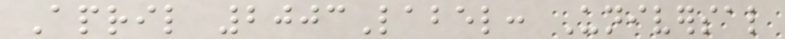April 2003Label: Universal
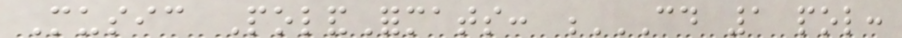Music PolandFormats: CD 1 POL:
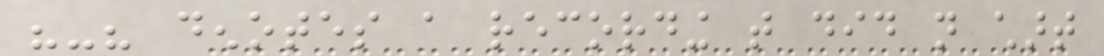"-" denotes a recording that did not chart
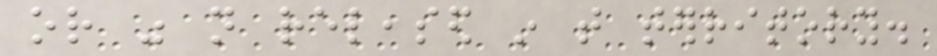or was not released in that territory.
